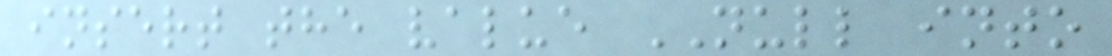insert the value NULL into
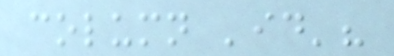column 'id'?
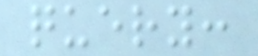query:
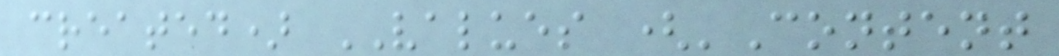created) VALUES ('Content
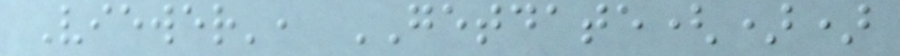Viewer', GETDATE())
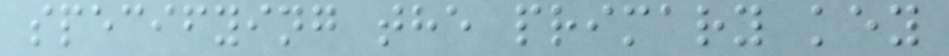specifying the primary key
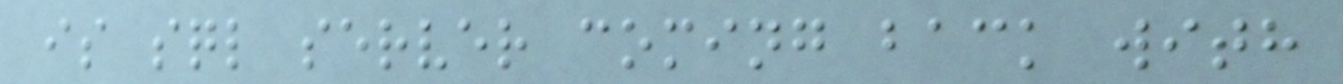is sql server coming back with
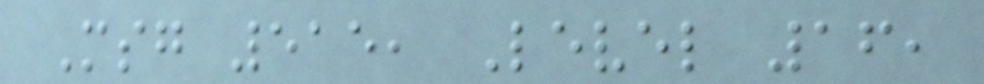Msg 515, Level 16,
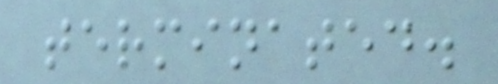terminated.
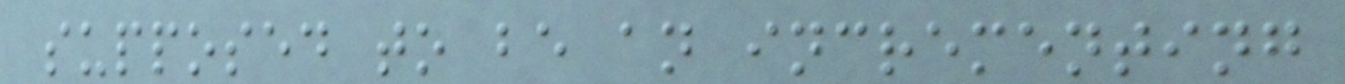supposed to be an incrementing
